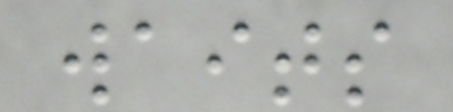waits
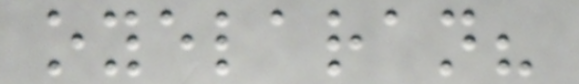oyelaran?
